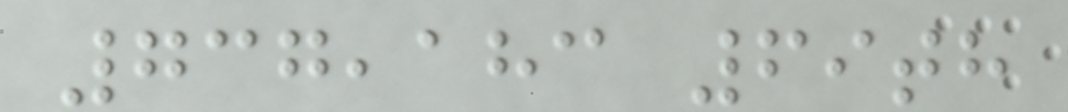737,183 69th
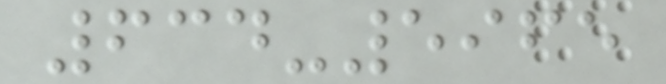634-5965
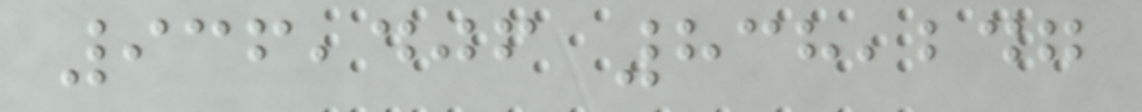936,406 838,247
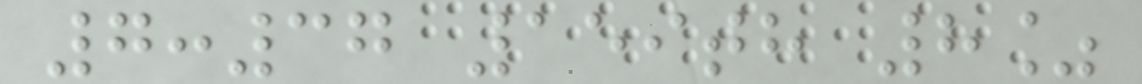7:37 159th 8%
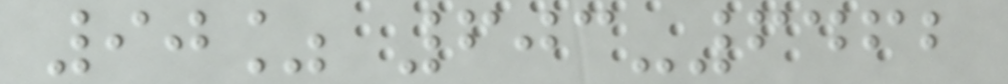90% 603-6462
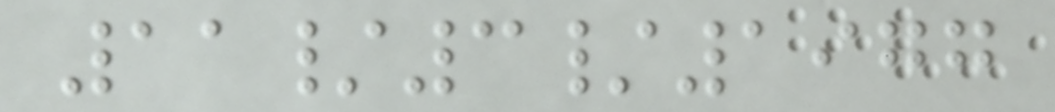11/3/1977
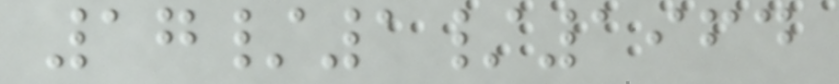17/1/1964
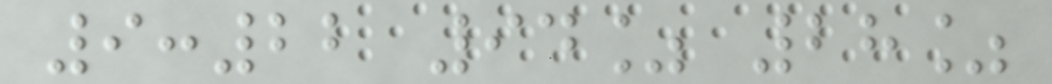9:22 94% 28%
